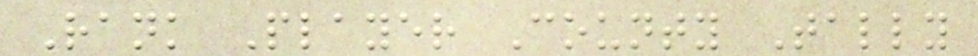Rank Player County Tally
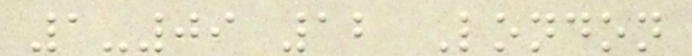1-09 12 London
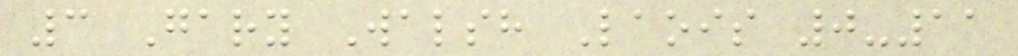3 Gary Walsh Laois 0-11
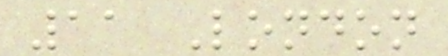11 London
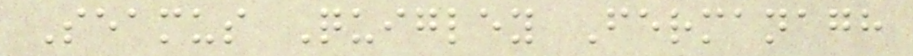Seamus Quigley Fermanagh
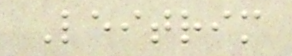Leitrim
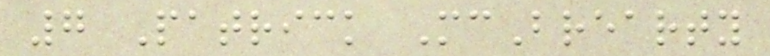7 Patrick McBrearty
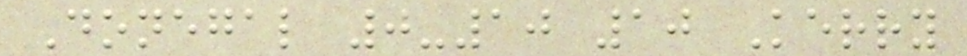Donegal 0-10 10 Kerry
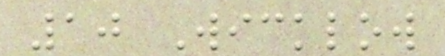10 Wicklow
